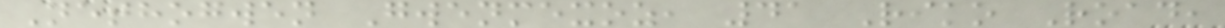Nethogwen Gwenmexoz, 41 Riko Road,
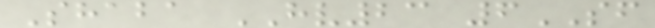Shaba HV23 6SF
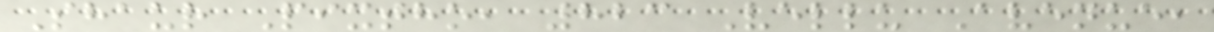Shaur Pixtho, 823 Vellu Avenue,
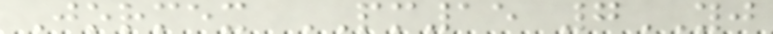Jormex PM15 7YJ
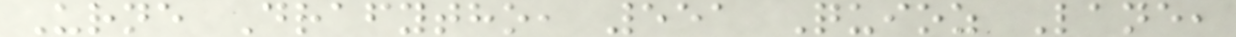Urne Drafytho, 551 Quioz Lane,
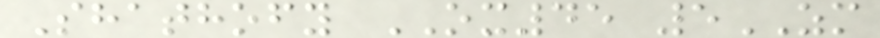Shathofy OX45 5ZM
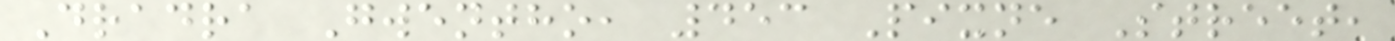Dradra Gwentho, 453 Pixne Street,
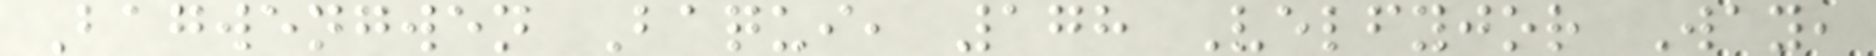Bagwengwen Baqui, 178 Velfyjor Way,
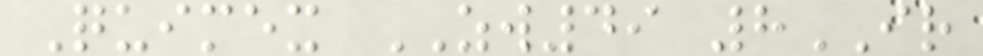Quimex ZW49 8IR
